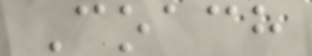Coach
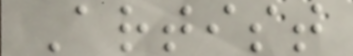Artist
